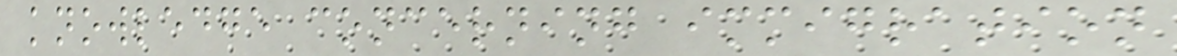knowledge concerning immigration
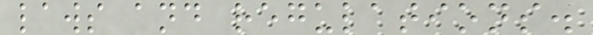laws and regulations.
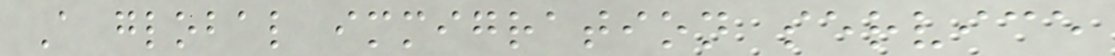A global immigration service
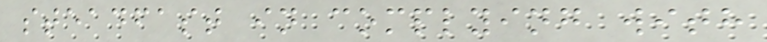steadfast in complying with
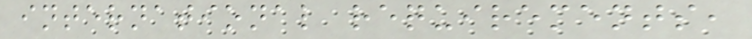international requirements,
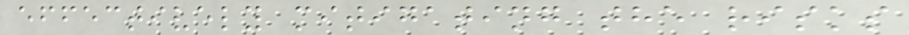effectively mitigating the risks
